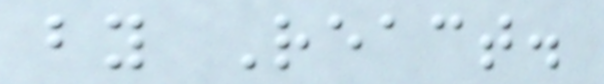by React.
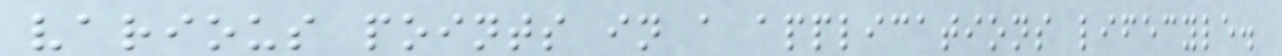various points in a applications lifecyle.
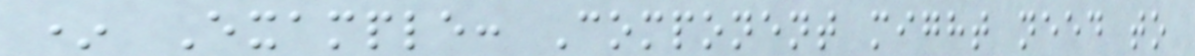* Example: Component might need to
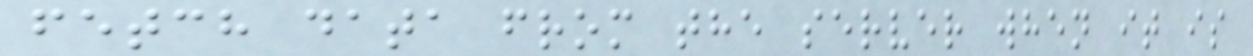fetch data from the server when it is
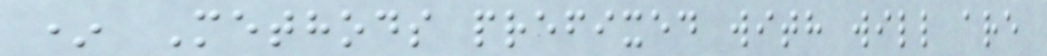* Methods prefixed with will are
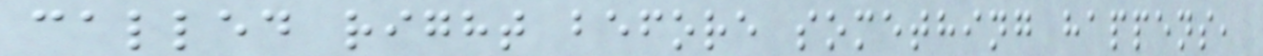called right before something happens,
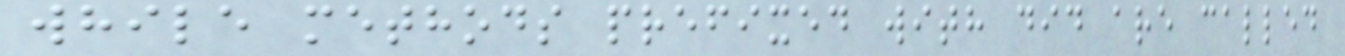while methods prefixed with did are called
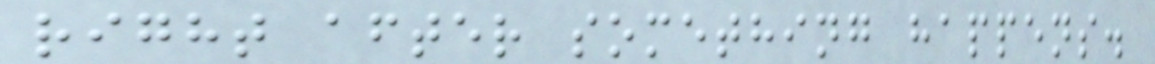right after something happens.
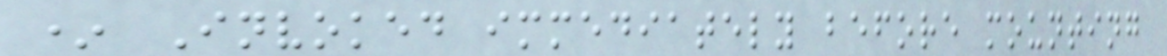* Invoked immediately before mounting
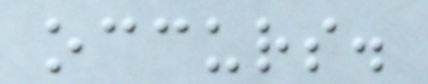occurs.
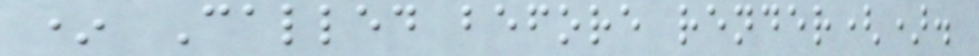* Called before render().
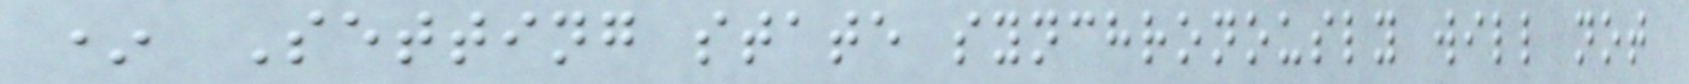* Setting state synchronously will not
